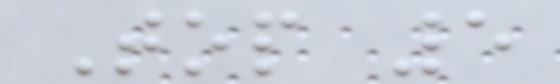Top 5
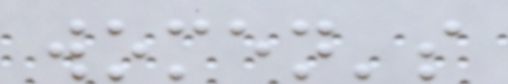women's
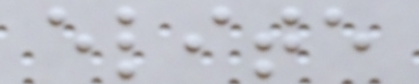elite
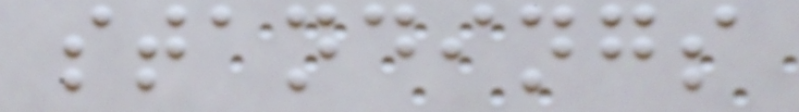standings
